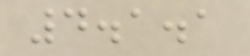4.1.1
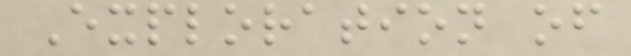Exploration of
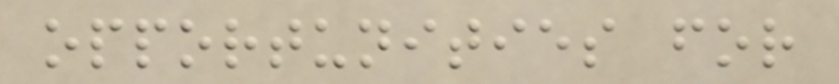opportunities for
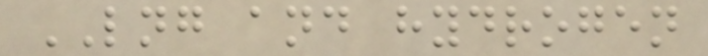LNG and hydrogen
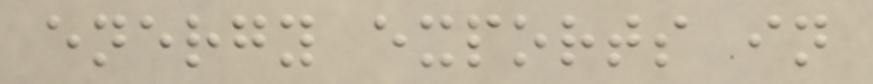energy exports in
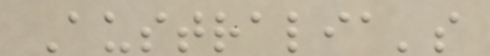Australia's
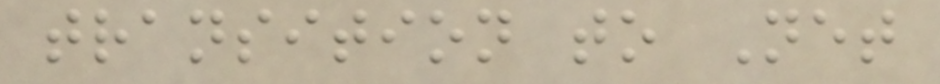transition to Net
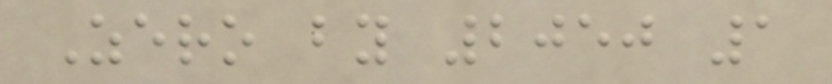Zero by 2050 1
